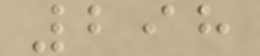298
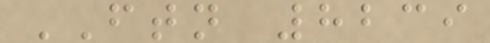FTN 8239
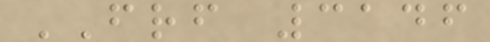FRF 3146
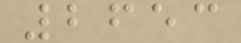2653
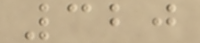320
